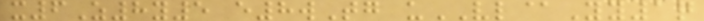x6Z8y5 e8wTg uVL@Yy1q
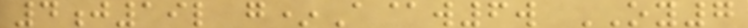4j19l g*A@w6w OY7
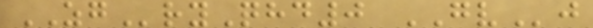ZGryQhd0 GVj
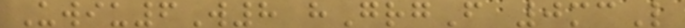Uwiu6W8 hGrgF 0mcL
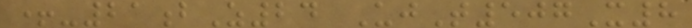+-21bZ24 UjT507X8
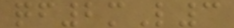qf2mL3
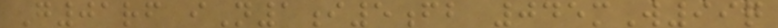G01rf iN1i5fb 045mW99q
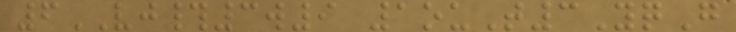6VJ#3w9 1ouT3YqG
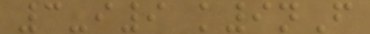3-i9 k9nF
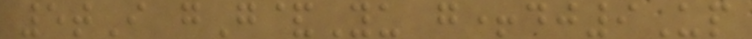5tI gG&Yu g+dj9Up
